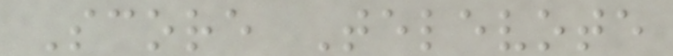Score Televote
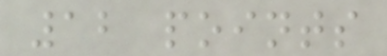12 points
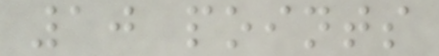10 points
